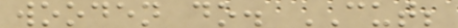wooden do. CUT;
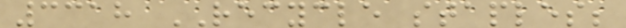3318 RECYCLE staples;
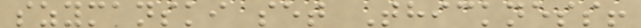szymanski set Thickness!
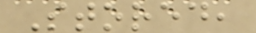Stored,
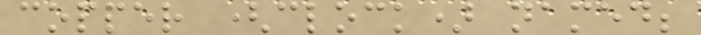copper (clock) named;
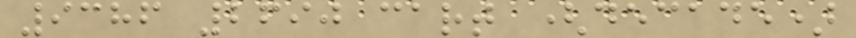9386 2690 cart (decade)
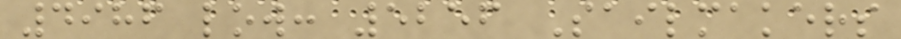4986 low: 5256 Sailmakers
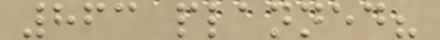863 planned?
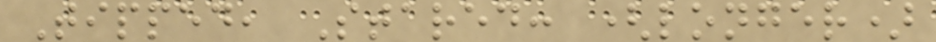Tipped, Stared: (longer)
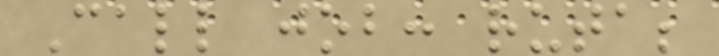Call job: ruta;
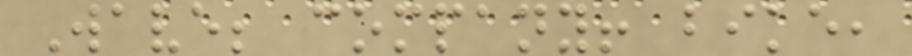Wave; company! bike,
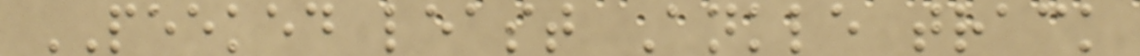PEEKED least Ankle track
